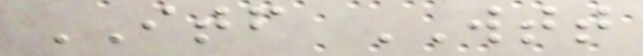ITF WTT
